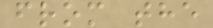from the
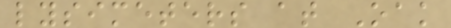lysimeters at Oak
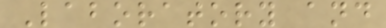Laboratory and
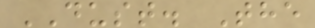DUST. The
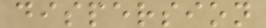dispersion
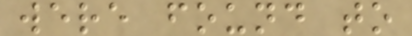were found to
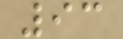93
